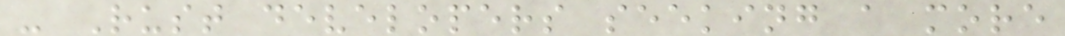- Rust developers seeking a more
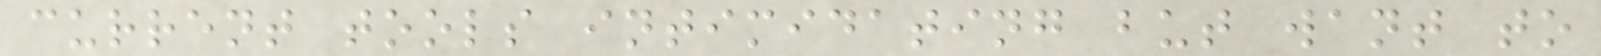current tools intimidating but want to
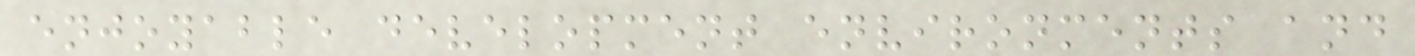enjoyable development environments and
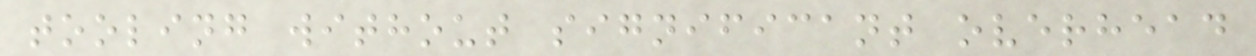tooling without significant overhead
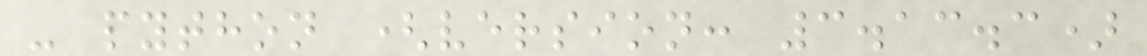- python (version: 3.13.3)
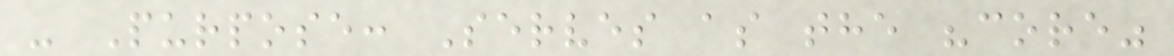- Purpose: Serves as the "core"
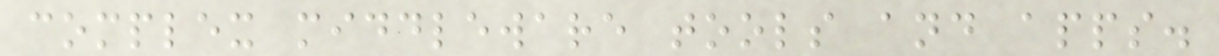complex middleware tools and apps.
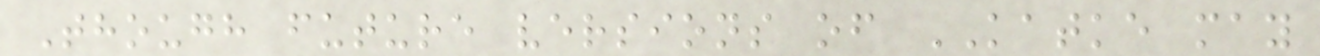Though future versions of KATKE may
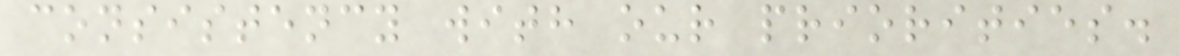consistency with our priorities.
